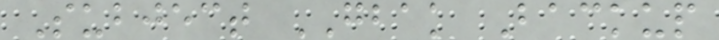Subject GBAK Backup
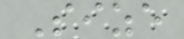Size
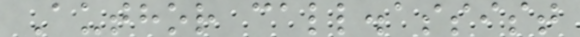Author call.assist
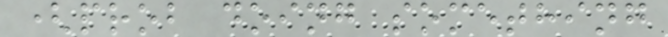(prob doing something
